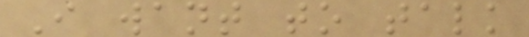I want to talk
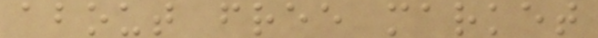about free market
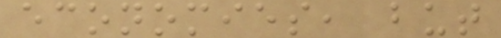economies, but
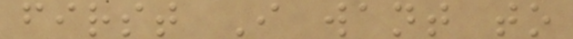first I want to
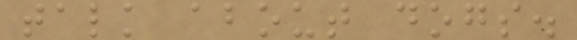talk about dogs.
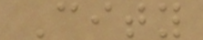City
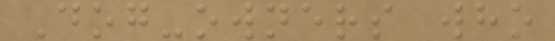Dog-owners who
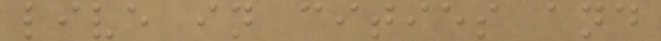live in cities and
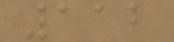112
